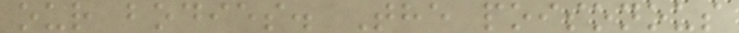our bodies. The poisonous
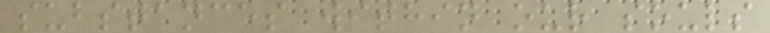substances within our souls
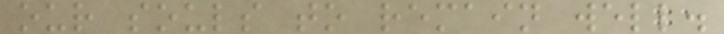our souls to remain well.
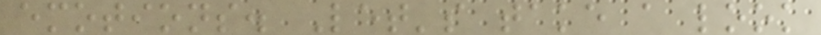emotions. Let's take a look
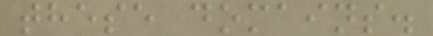these domains.
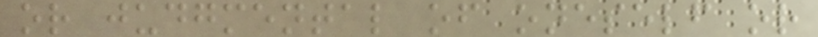or judgmental of oneself or
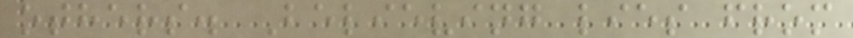others. Believing lies from
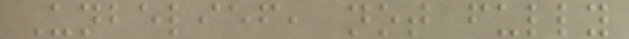Unbelief, not fully
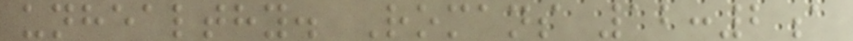unhealthy. Romans 12:2a
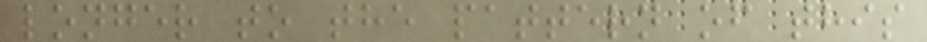longer to the pattern of this
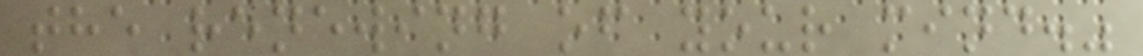the renewing of your mind."
